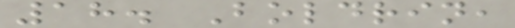18. Boldrin,
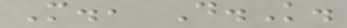M., D.K.
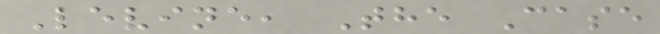Levine, The Case
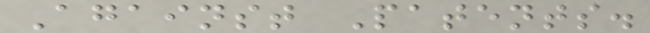Against Patents.
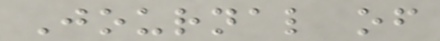Journal of
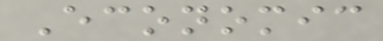Economic
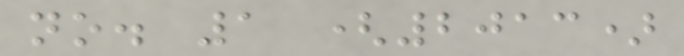no. 1 (2013)
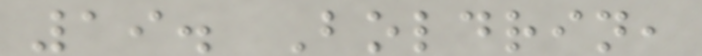19. Boldrin,
